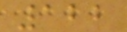122
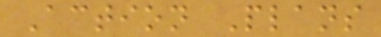Action Plans
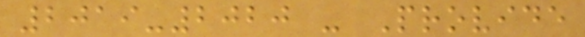2019-2020 - Provide
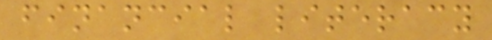financial literacy
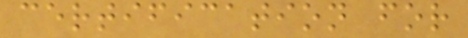certification for
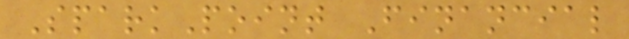SparkPoint Financial
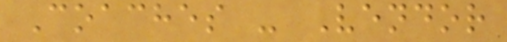Coaches - Vendor
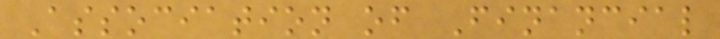Association of Financial
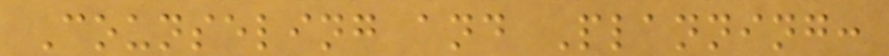Counseling and Planning:
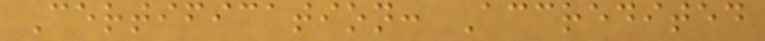Certification: Accredited
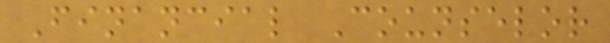Financial Counselor
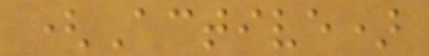(Active)
